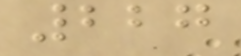227
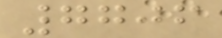7706
